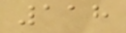118
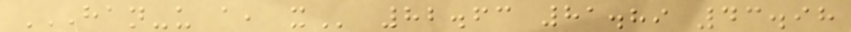HAN-U A, X 82.63 81.89 43.98
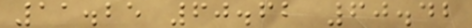11.25 60.62 60.42
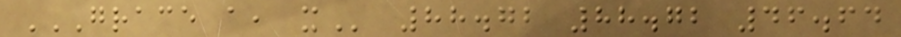GRACE A, X 88.72 88.72 46.64
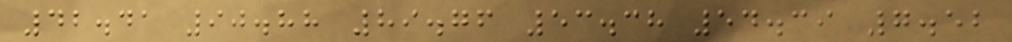42.41 90.88 89.76 53.38 54.39 7.52
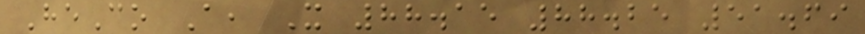HeCo A, X 88.15 88.25 51.69
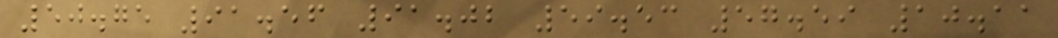50.75 91.56 91.02 59.53 57.59 10.11
